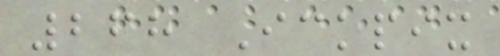268 Ickpix
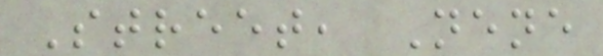Street, Nene
